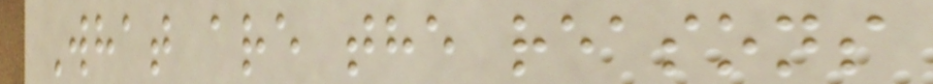What are the reasons
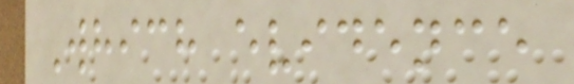Which evidence
